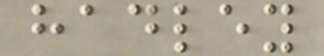hadley
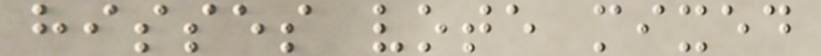hisses vote mixed
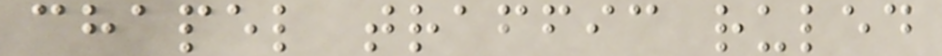chapel traffic ruled
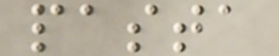pasta
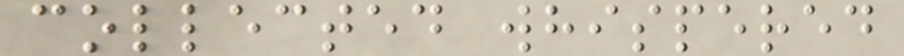collected whispered
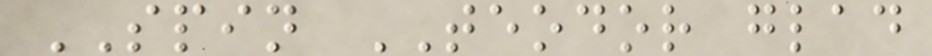SPIN TEODOR glad
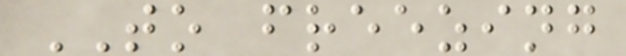TO freezing
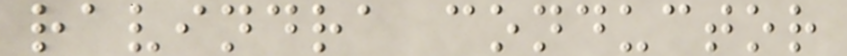ravindra conductor
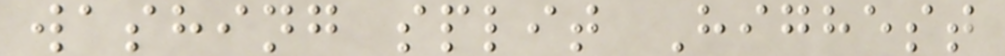washing split Highest
